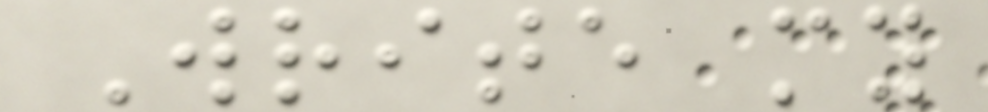Write my
